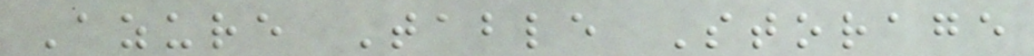Azure Table Storage
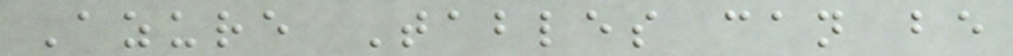Azure Tables can be
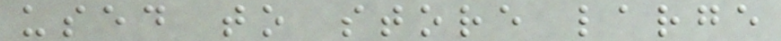used to store large
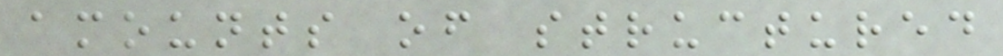amounts of structured
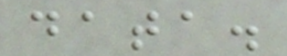data.
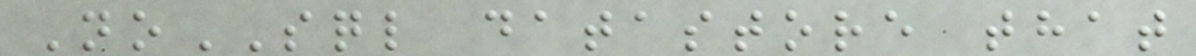NoSQL datastore that
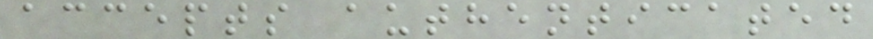accepts authenticated
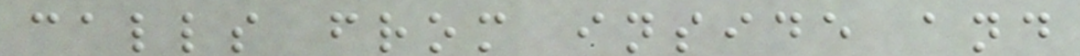calls from inside and
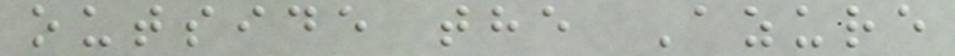outside the Azure
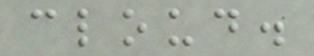cloud.
